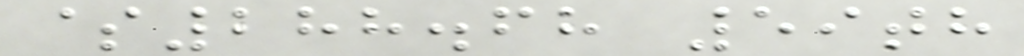$288.68 59th
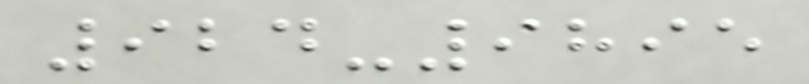924-9895
